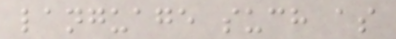language such as
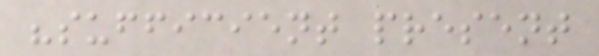"sufficient present
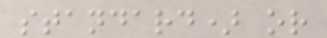standard) or
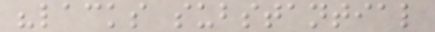"lacks substantial
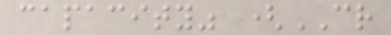capacity" (CR
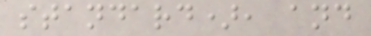standard), and
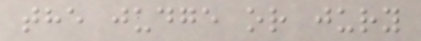the judge or jury
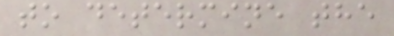to determine the
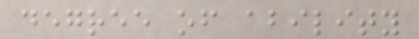degree of ability
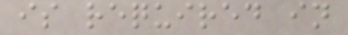is required in
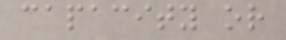capacity or
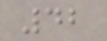42
